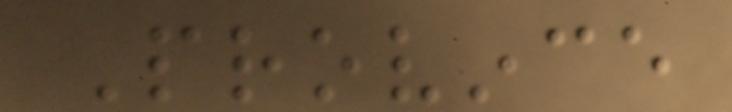Province
